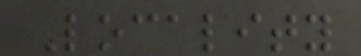Locality
